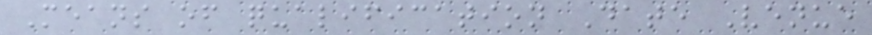Means of qualification Date Venue
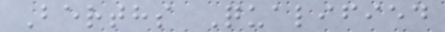Berths Qualified
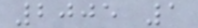2005 1
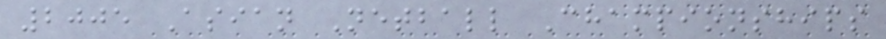2005 Asian Netball Championships
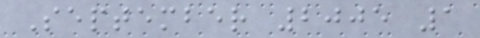September 2005 1
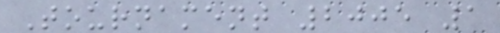Tournament 2005 1
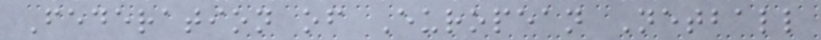Federation of European Netball
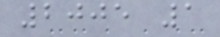2005 1
